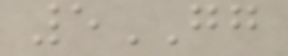5GG
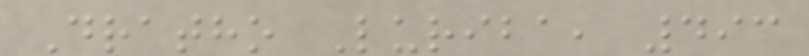Dratho Luriba, 493
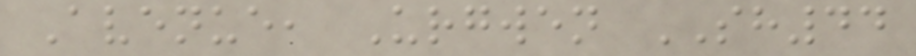Avenue, Urgwen SH44
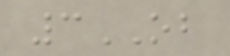3OB
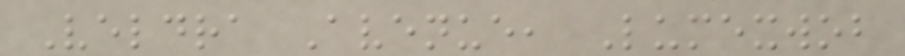Veldra Avenue, Lumexwob
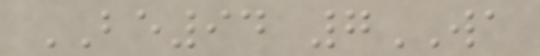BE94 7WA
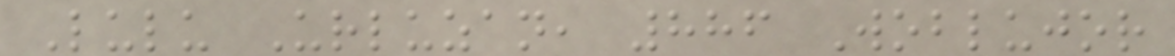Lulu Urluzan, 886 Woblujor
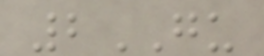2GU
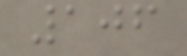106
